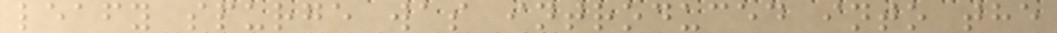leafy spurge was introduced into the
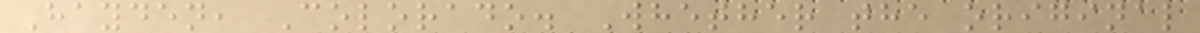Hayden, Colorado. Whether the original
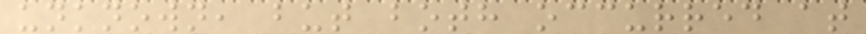unknown, but both occurred at
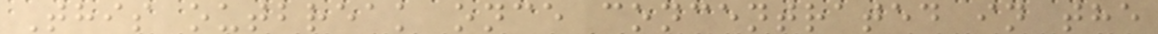This outbreak once concentrated in the
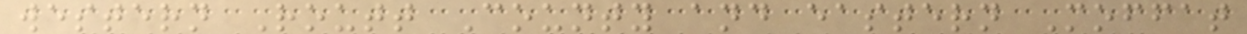western Routt County and eastern Moffat
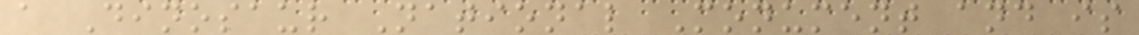a Dinosaur National Monument and is
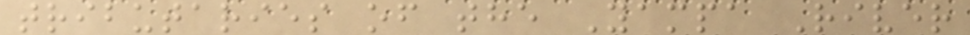tributaries of the Yampa River
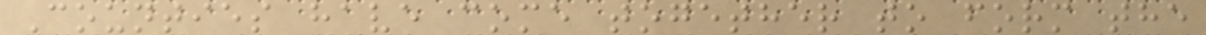Counties have come together to form the
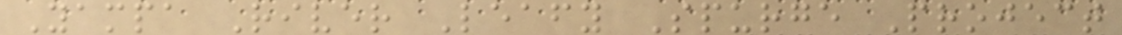Yampa River Leafy Spurge Project
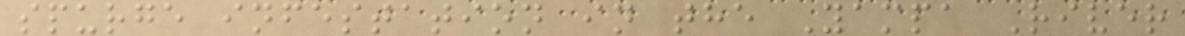spurge infestation in the Yampa River
